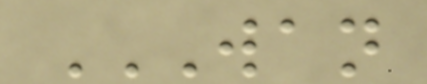WAN
